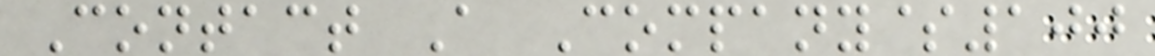Contact A Company$100
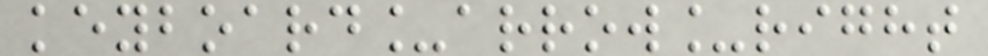keyboard_arrow_right
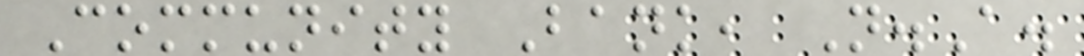Community Bank, N.A.
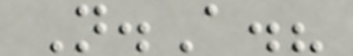N.A.?
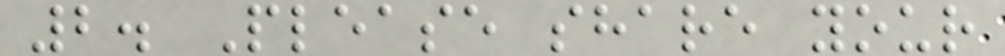2. Please share your
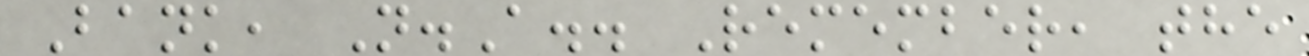Bank, N.A.. Remember, the
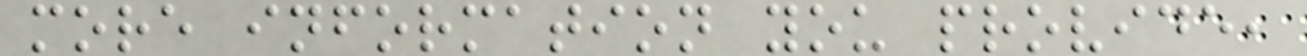more information you provide,
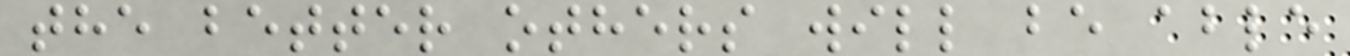the better others will be able
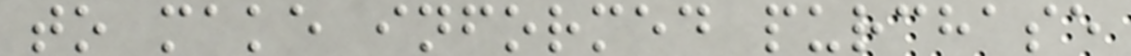to make informed purchase
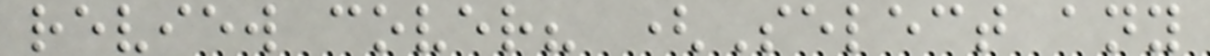review cover? (Select any
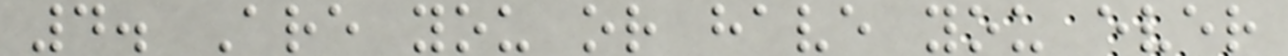4. Are you or have you ever
